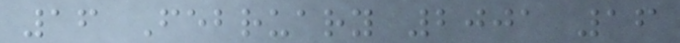16 February 2001 16
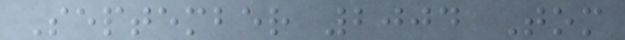September 2004 Tom
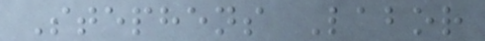Stephens Labor
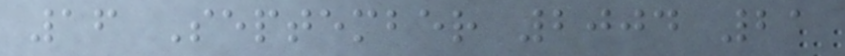16 September 2004 21
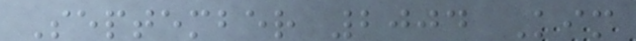September 2004 Kim
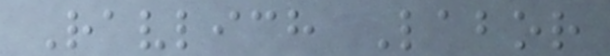Ravlich Labor
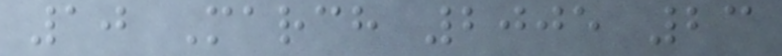10 March 2005 23
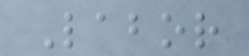Labor
